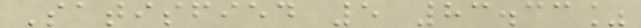Satisfied 5 83.33%
